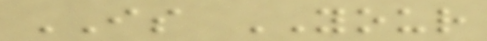IS YOUR
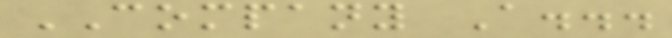COMPANY A...
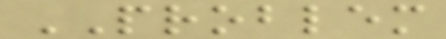PROBLEM
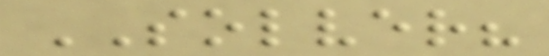SOLVER?
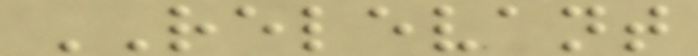RELEVANT
